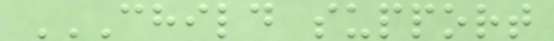CHILD SUPPORT
